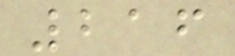216
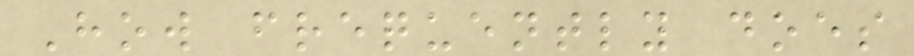How frequently does
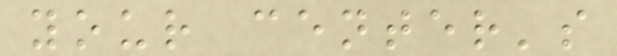your center's
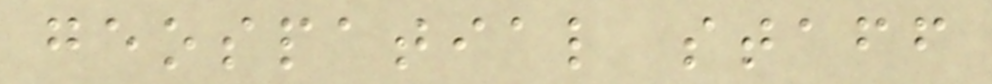geospatial staff
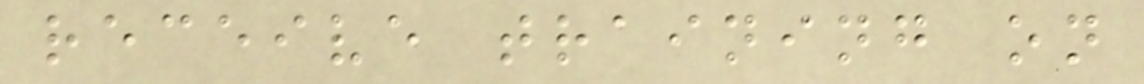receive training on
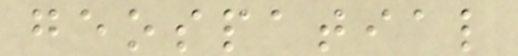geospatial
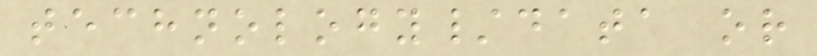technology/data or
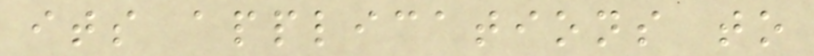its applications to
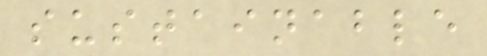sustainable
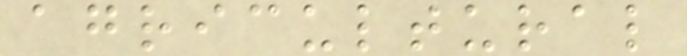agricultural
